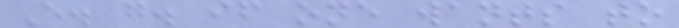E. g. if one wants to
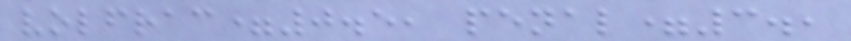volfrac=0.5, penal=3.,
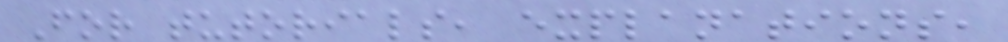For tutorials, explanations,
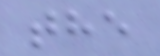the
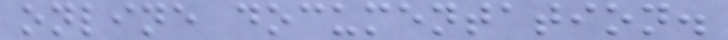online documentation.
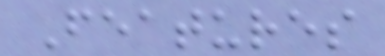Features
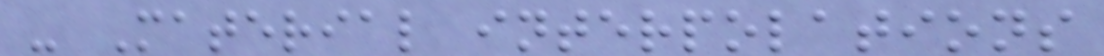- Material interpolations
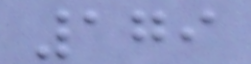179
